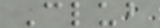Club
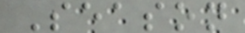Season
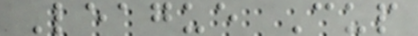League Cup
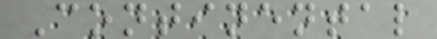Continental
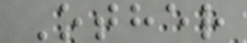Other
